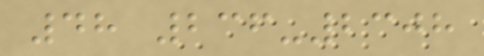48 236-2308
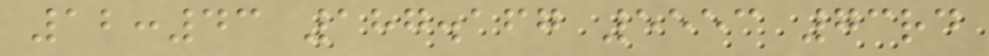12:43 187.167 5553 73rd
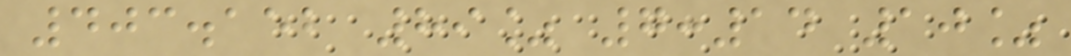403.152 89% 7:14 10%
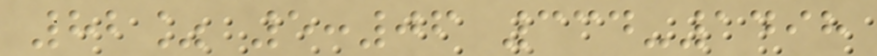82% 5:06 334-1498
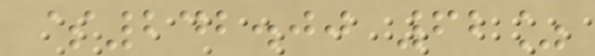$242.00 62%
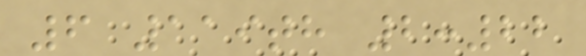6 119th 2:22
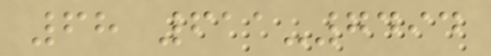68 611-7494
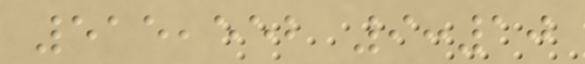515,552 9:10
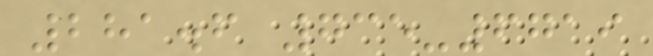281.6 735-6719
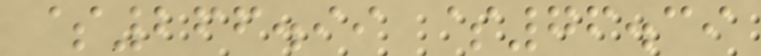$266.99 $76.39
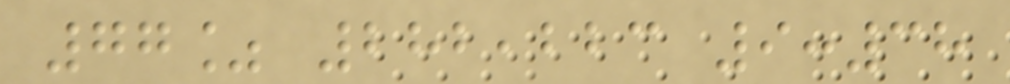77% 282,223 9:38
